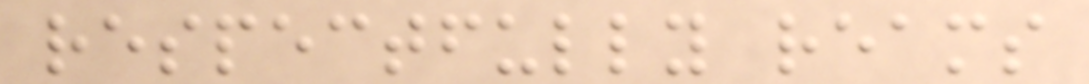respectfully reams
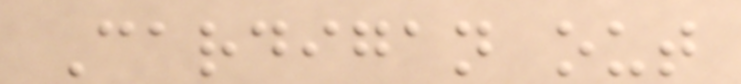Cardigan out
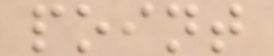point
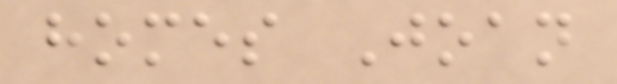homes Joan
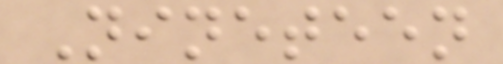Nineteen
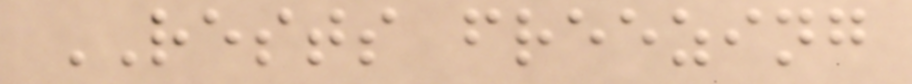RESTS freezing
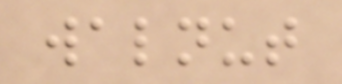walnut
